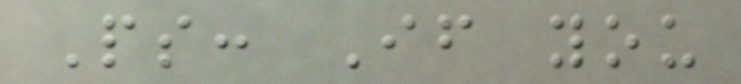Ps: If you
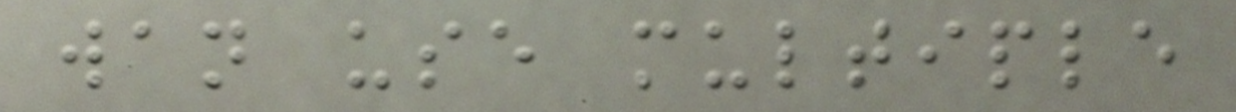wan use multiple
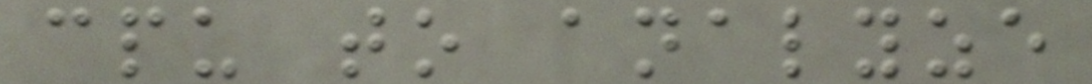cpu to analyze
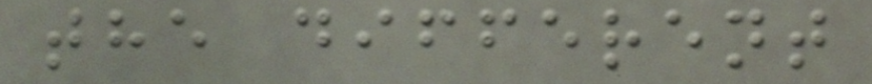the different
